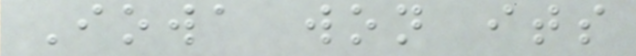Iowa won its
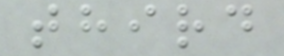third
